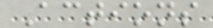Actions
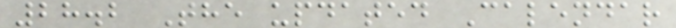28.2 The updated Calendar
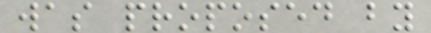was proposed by
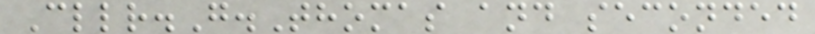Cllr.G.Thomas and seconded
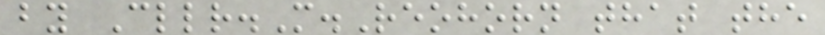by Cllr.M.Reohorn that the
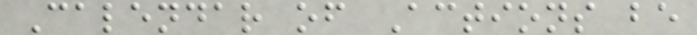Calendar of Actions be
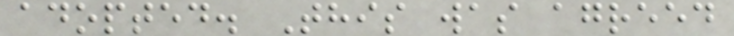adopted. This was agreed
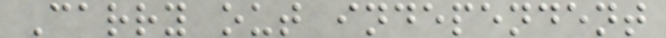Carry out independent
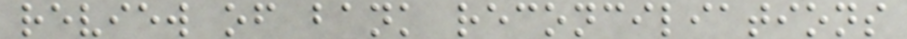review of bank reconciliations
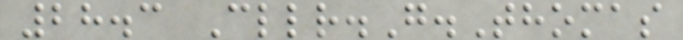28.3 Cllr.G.Thomas
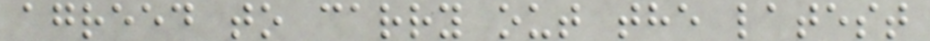agreed to carry out the latest
